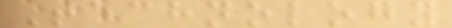Technology
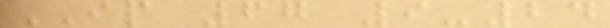IP 67 9-24
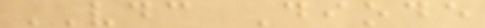VDC Diode
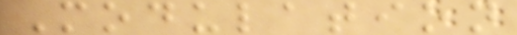Modulation
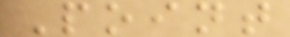Point
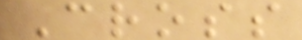Cross
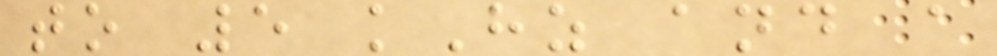to 5 kHz and a
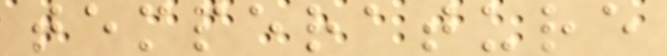temperature
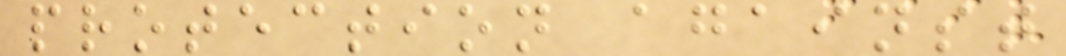protection against
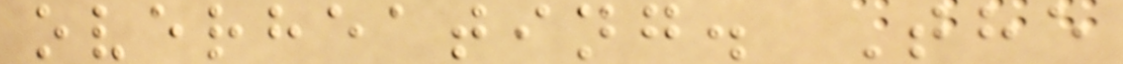overheating. The
